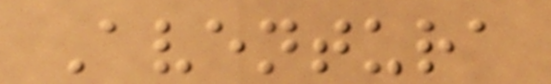Aventura
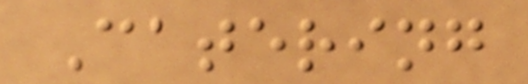Catering
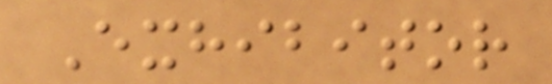Exhibitor
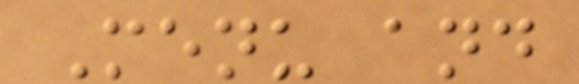Menu and
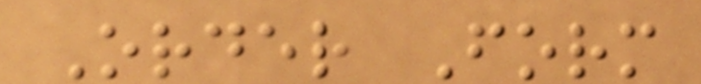Order Form
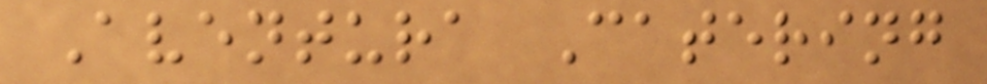Aventura Catering
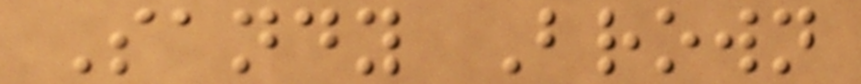Sandy Brown
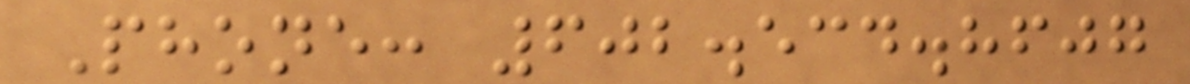Phone: 602.534.8607
